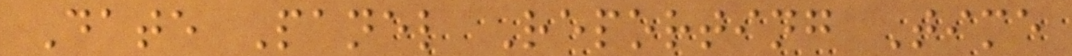Date Panel Reporting Time
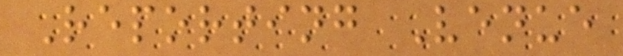Reporting Venue
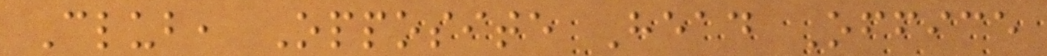Club, Opposite Head Office
